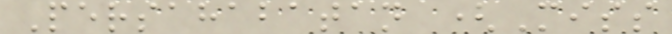Persahabatan (Miss
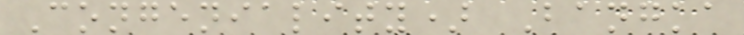Congeniality) Bangka
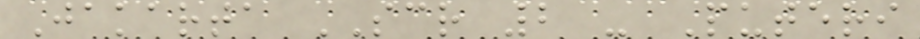Jakarta SCR 2 - Puteri
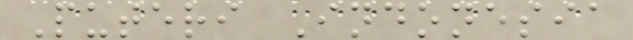Puteri Indonesia
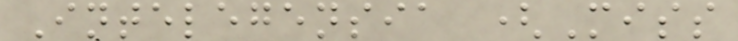Intelegensia (Miss
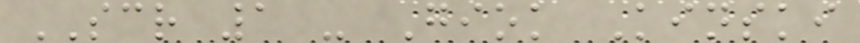SCR 1 - Giok Kinski
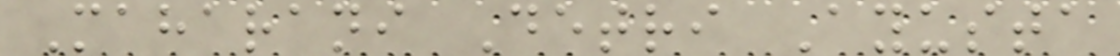Maharani Detri Ayusta
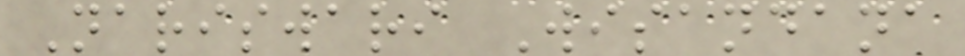Nariswari Wisandana
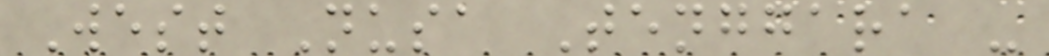West Nusa Tenggara -
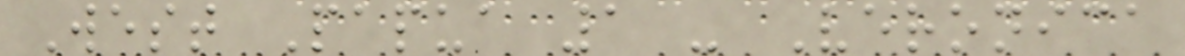West Papua 1 - Veronica
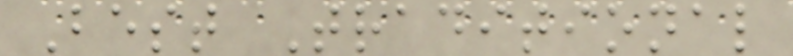Best Traditional
